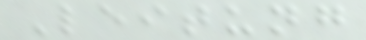Leitung
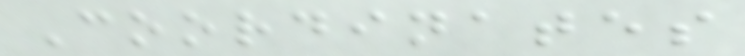Coordinates
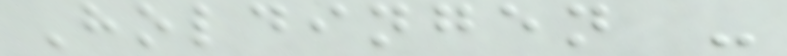Holdingen -
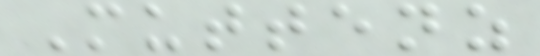Muttenz
